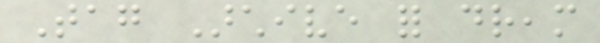Tag Archive for dream
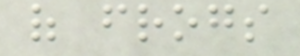of frogs
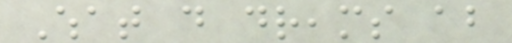What do dreams about
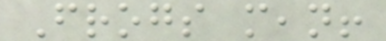Frogs mean!
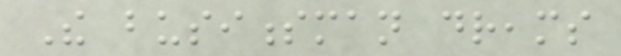The businessman dreams
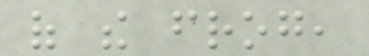of the frog,
